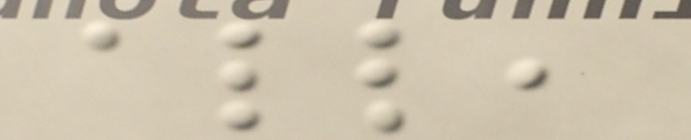all,
